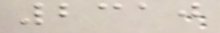2310
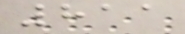811
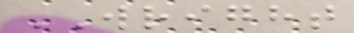WRIGHT
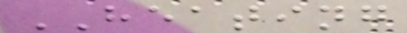HEATING
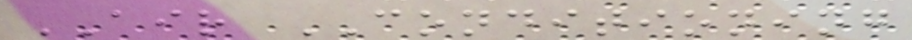AIR CONDITIONING
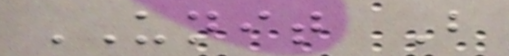UNIT B
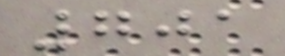701
